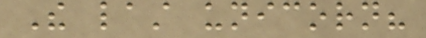The last unicorn?
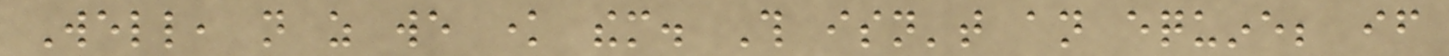Well, not as we know them. This isn't an equine; if
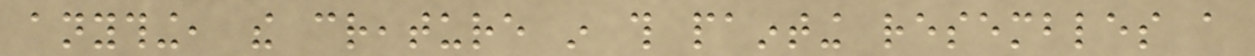anything, the creature in this painting resembles a
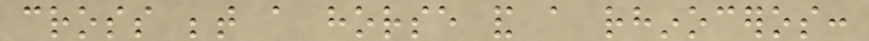cross between a horse and a rhinoceros:
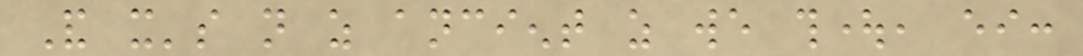And it's not as ancient as we thought, either:
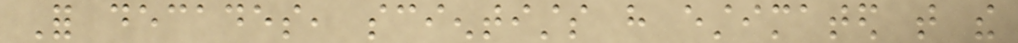For decades, scientists have estimated that the
